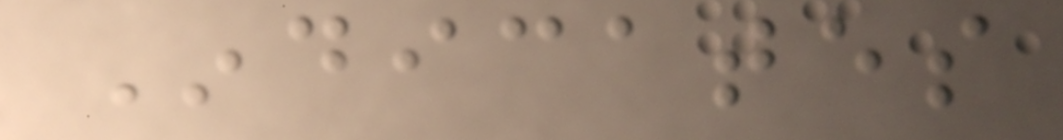Indicates
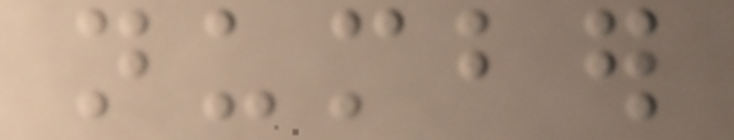number
